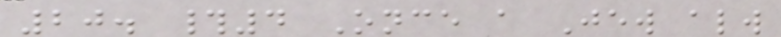20. #4 Once a Jew always
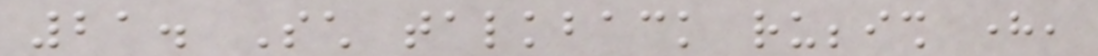21. Such talkback rubbish here,
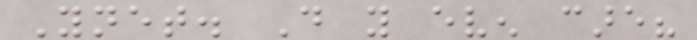Ynet. Do you even care?
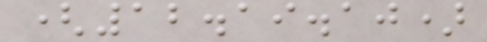(12.19.10)
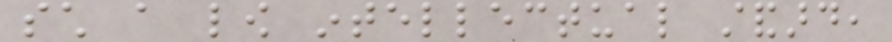such a low intellectual standard,
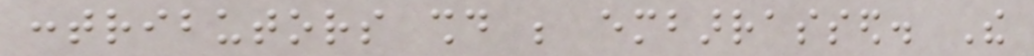contributors should be embarrassed. The
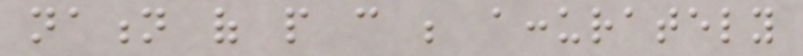nation of people can be accurately
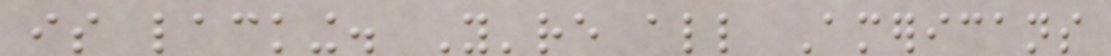is lacking. You're all Americans
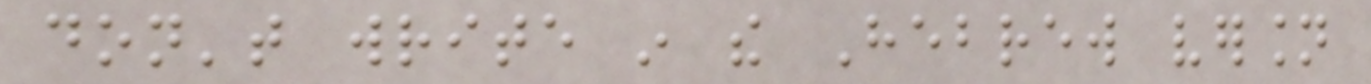don't write in the Hebrew version
